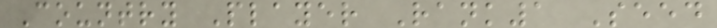Country Player Rank1 Seed
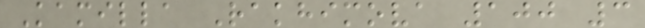Kamilla Rakhimova 100 3
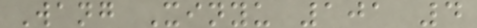Wang Xinyu 101 4
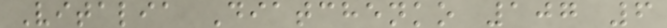Vitalia Diatchenko 107 6
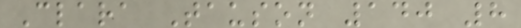Clara Tauson 140 8
